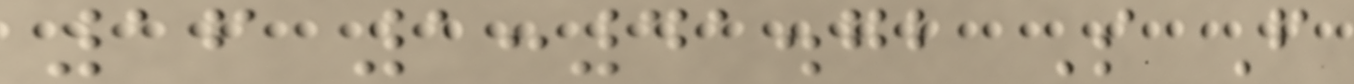16 1:41.72 S F
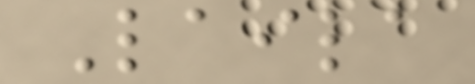Laila
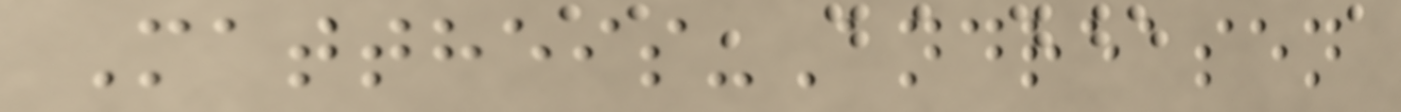Mattheis-Andreasen
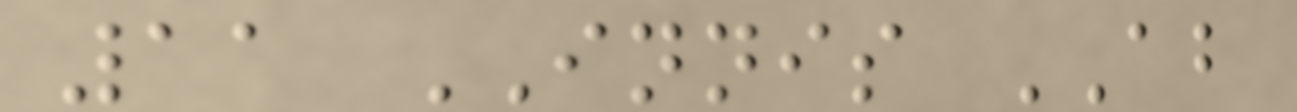11 INNIS AB
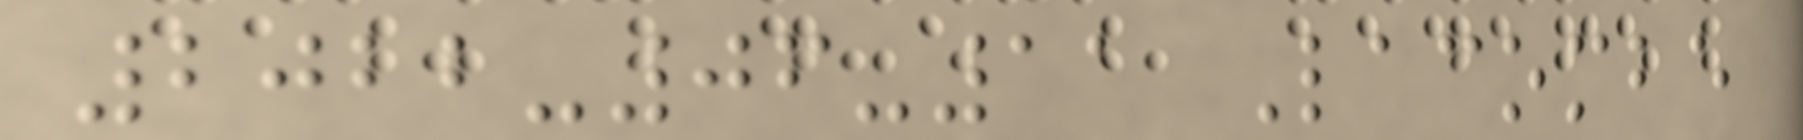2022-06-11 Lacombe
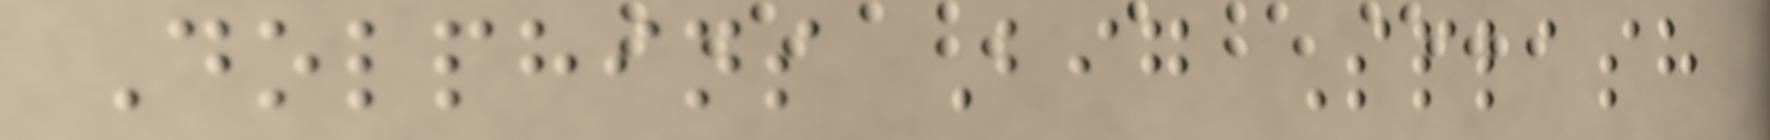Dolphins Big Splash
